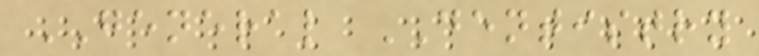GENERAL DENTISTRY
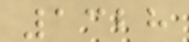1328
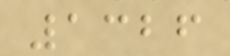1326
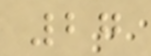27
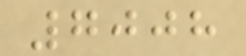7008
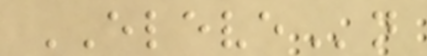ELEVEn
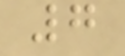7
